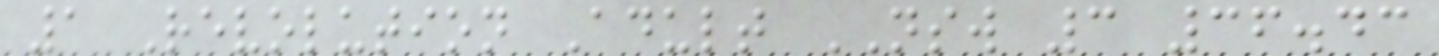1 Revolution Adult NSW 3 36.43
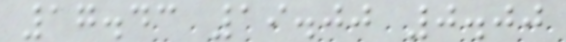17.43 19.00 0.00
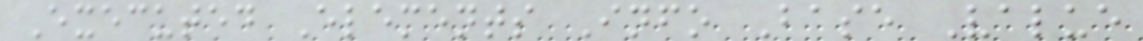Executed Elements Info Base Value
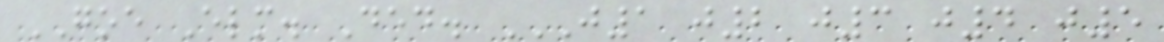GOE Elm. Ded. J1 J2 J3 J4 J5
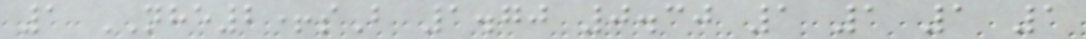1 NHE2+sB 1.70 0.30 1 1 1 1
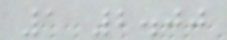1 2.00
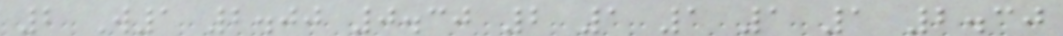2 W1 2.00 0.30 2 1 1 1 1 2.30
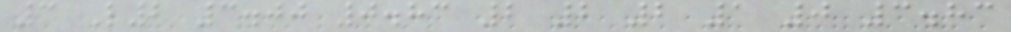3 L2 3.00 0.83 2 2 2 1 0 3.83
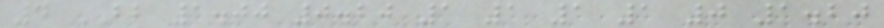4 BB 1.00 0.20 1 1 1 1 0 1.20
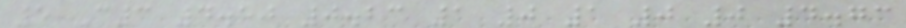5 C3 4.50 0.23 1 0 1 0 0 4.73
